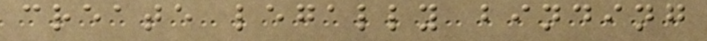create legally binding
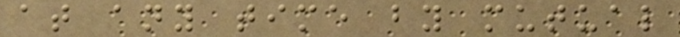at any time by mutual
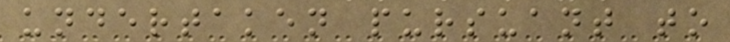undertaken pursuant to
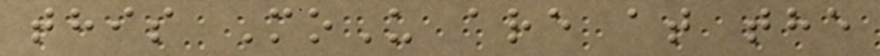this MoU are at the
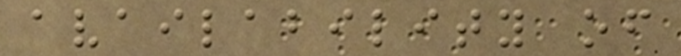availability of
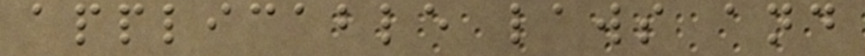applicable laws and
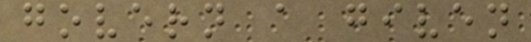govern a given
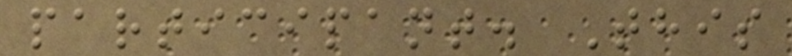participant. This
